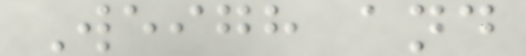Weigh and
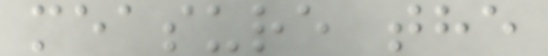measure the
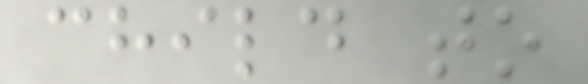child to
